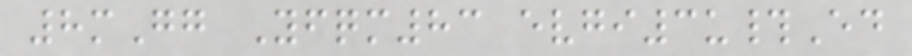8mGg Yfqm83 evgi3u#Ed
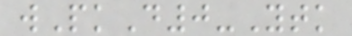wPkD0-Ytk
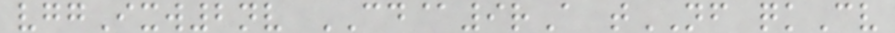vggIxw2nv CD@9rA tNF qkCv
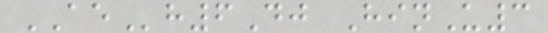AEh6Dj HinU3
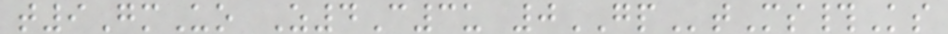t9GmUo Z4C3u 0GPtMs#Ks
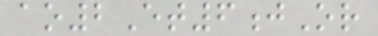ao2Et6jOr
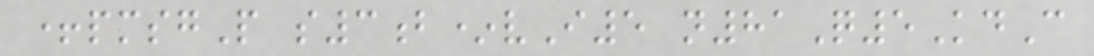+pmsgP s3b*vI5 n81Q5KdC
